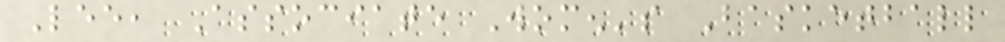Lee, Associate Women's Basketball
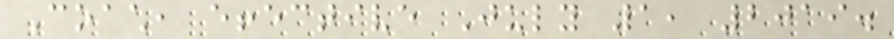Coach, effective July 1, 2019.
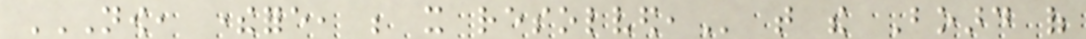NOW, THEREFORE, BE IT RESOLVED, that the Board of
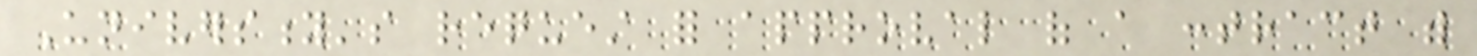University's request for approval of a contract with
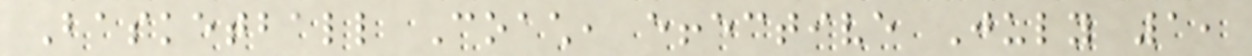Basketball Coach, effective July 1,
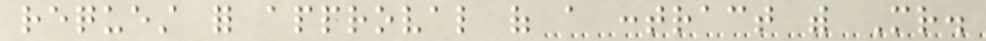request for approval of a contract with Mr.
